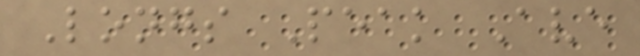Longs Peak Ave
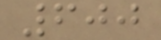600
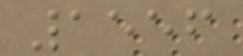1556
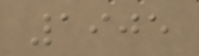1905
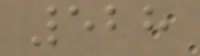528
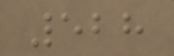528
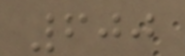600
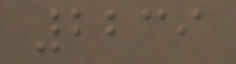2239
